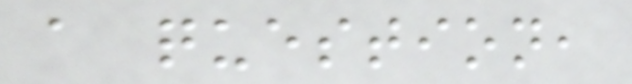a question,
